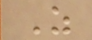As
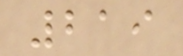219
